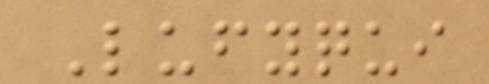Lufyqui
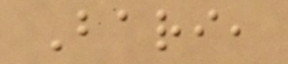Bari,
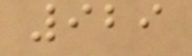929
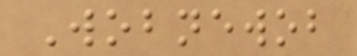Wobnewob
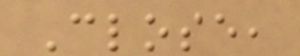Close,
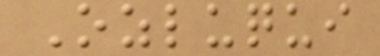Ozluqui
